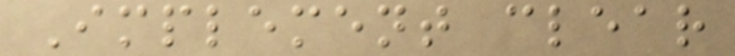Implement clear
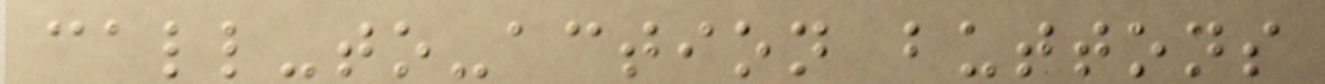call-to-action buttons
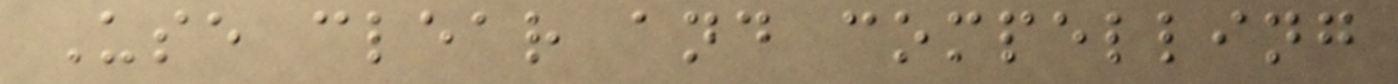Use clear and compelling
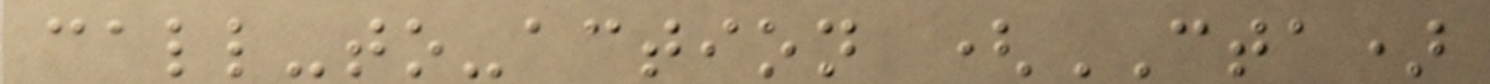call-to-action (CTA)
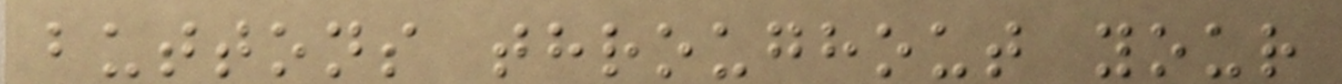buttons throughout your
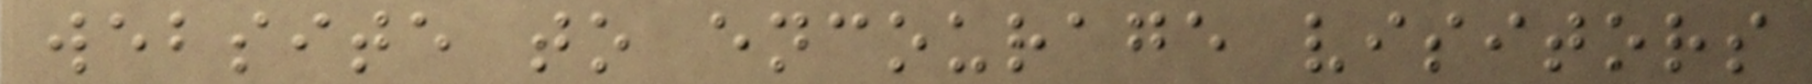website to encourage visitors
